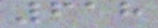618
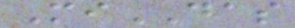MiDAS
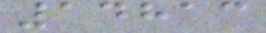14813
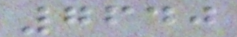7640
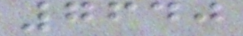7640
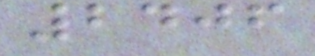2406
